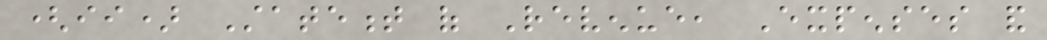(ii) Statement of Revenue, Expenses and
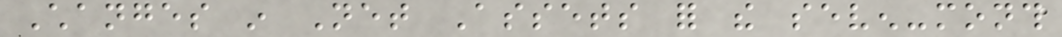Changes in Net Assets for the seven-month
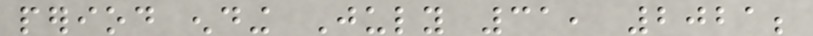period ending July 31, 2021;
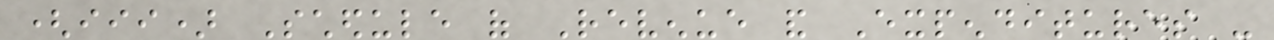(iii) Schedule of Revenue and Expenditures -
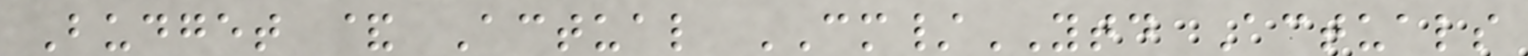Budget & Actual CM/YTD Actuals
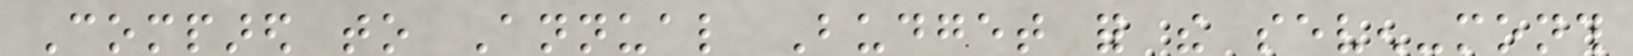Compared to Annual Budget for the seven-month
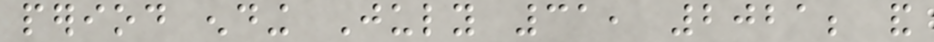period ending July 31, 2021; and
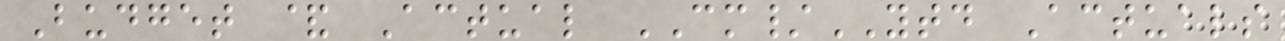Budget & Actual CM/YTD Actuals
